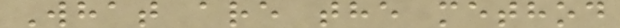What are the method
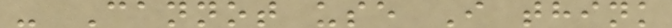- Cannot use I think
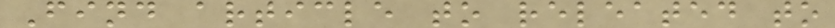Find article to releated to
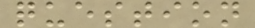question
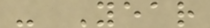- Year
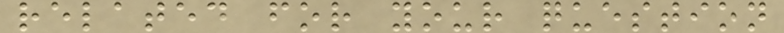related for your question
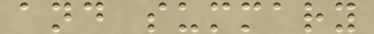and summary
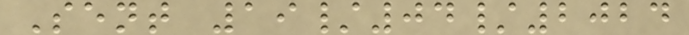Sent 19/04/2024
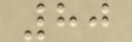80
